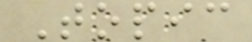Topic
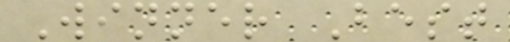Winner Best
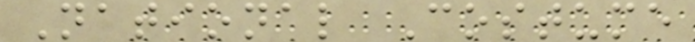National Costume
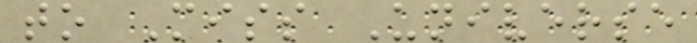to Miss Universe
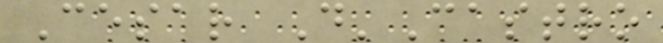Cesar D'Castro
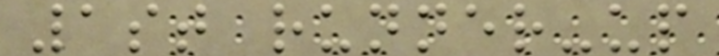1st runner-up
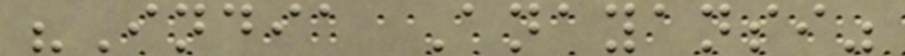"India Anayansi"
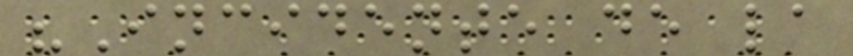"Incidente de la
